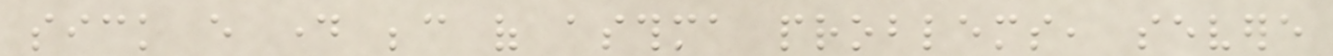sick every day because of asthma problems, severe
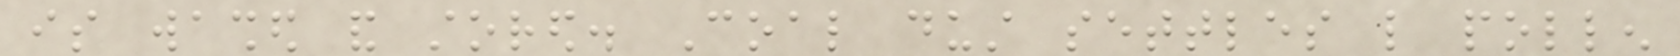is washed and stored. Coal dust settles like pollen
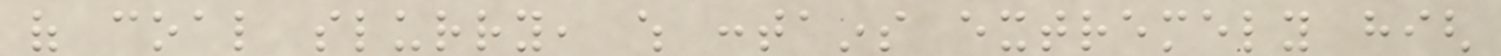of coal slurry, which contains extremely high
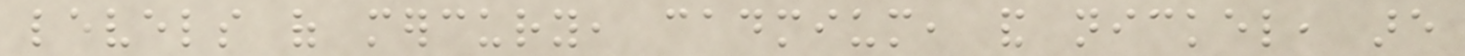levels of mercury, cadmium, and nickel, are
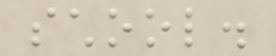school.
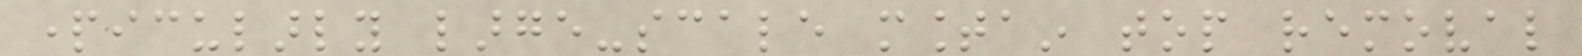particularly large-scale mountain top removal
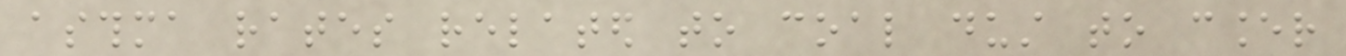asthma rates related to coal dust to cancer
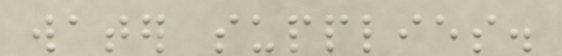water supplies.
